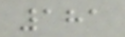181
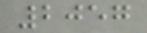2057
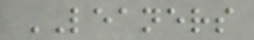LEANERS
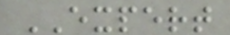EXPERT
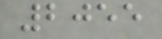2055
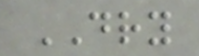DRY
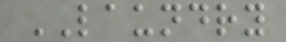LAUNDRY
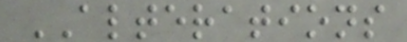ALTERATIONS
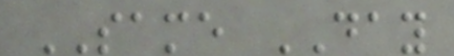SAME DAY
